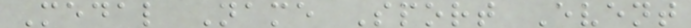Medal Name Sport Event
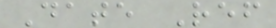Date Ref
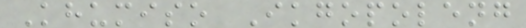Khumiso Ikgopoleng
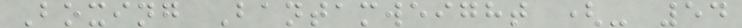Boxing Bantamweight (- 54
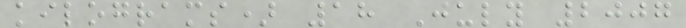kilograms) 18 July 2007
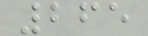265
